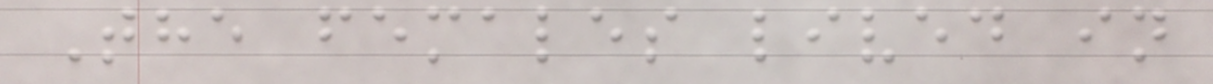The females lived in
